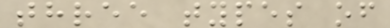three types of
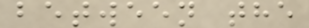between the
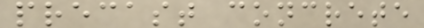precast concrete
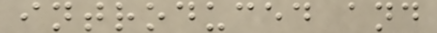introduced and
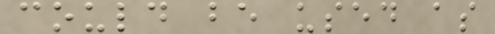could be used as
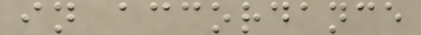in accordance
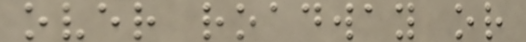over roadway or
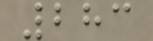283
